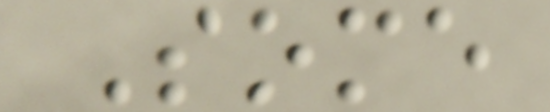Some
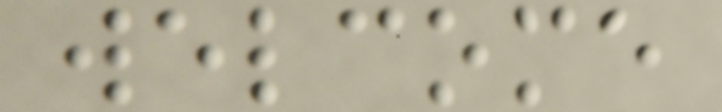welcome
